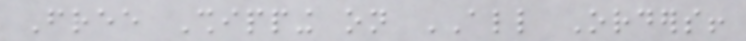Free Shipping on ALL Orders!
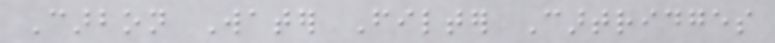Carbon Water Filter Cartridges
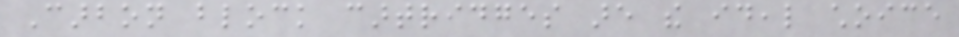Carbon block cartridges are the ideal choice
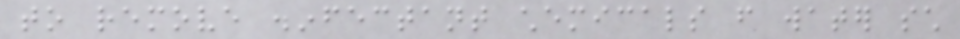to remove disinfectant chemicals from water such
